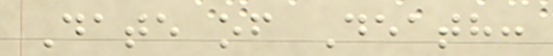Date of Death:
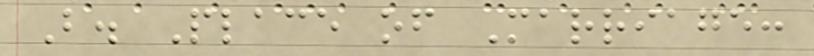B. Place of Marriage:
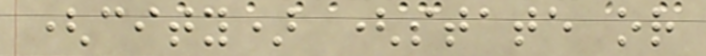(city) (state or
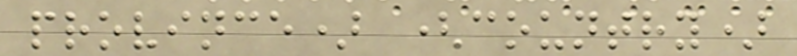province) (country)
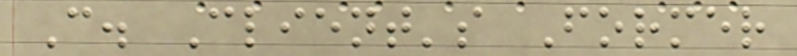C. Client's Former
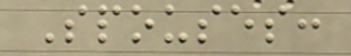Spouses:
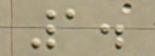1.
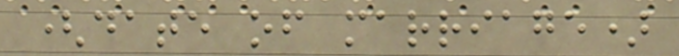(date of marriage)
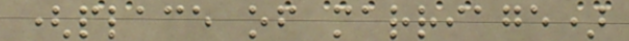(place of marriage)
